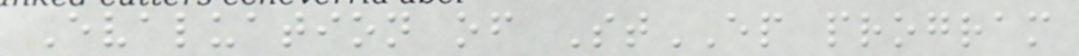Evaluation of StEP program
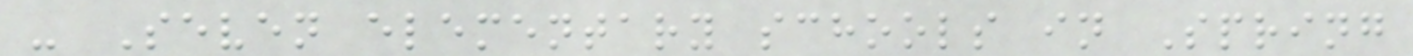- Seven elementary schools in Spring
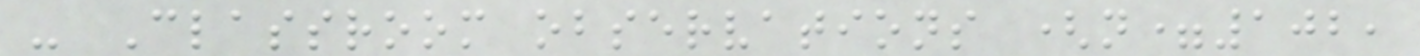- Classroom observations (n=102,
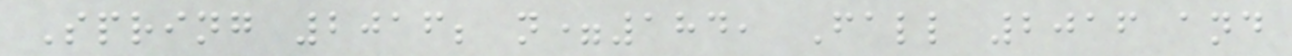Spring 2016; n=184, Fall 2016 and
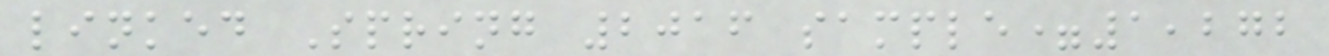linked Spring 2016 sample=1,272
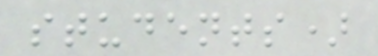students)
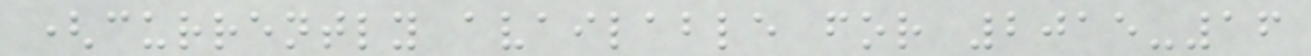(currently available for 2015-16
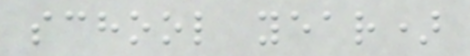school year)
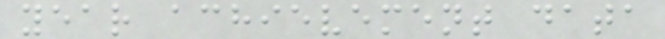year achievement data
